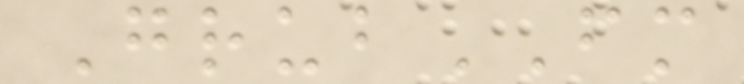GrubFM
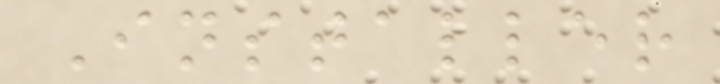Installer
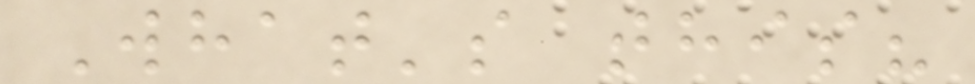What's this?
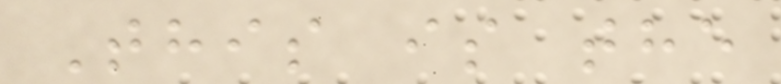This is the
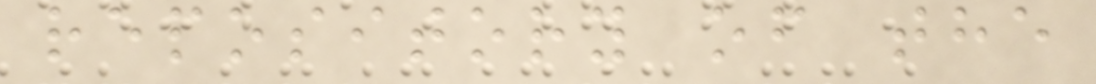repository of the
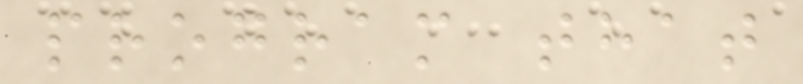program that
